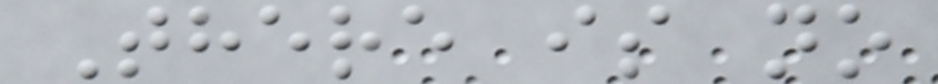There is no
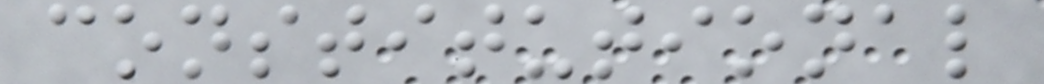constitutional
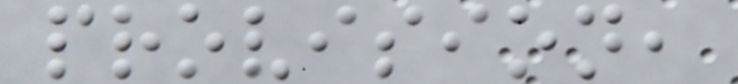provision,
